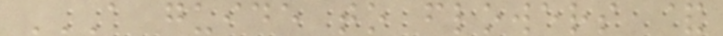A GUIDE TO FLOWERS &
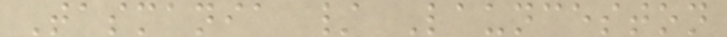Tasmania / Launceston
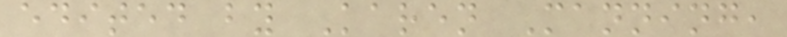edited by Karen Manning,
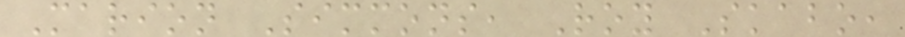Marion Simmons, Roy Skabo,
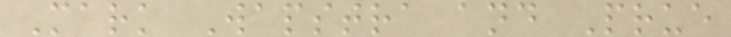Mark Wapstra and Prue
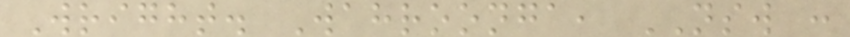Wright. Wahroonga, NSW :
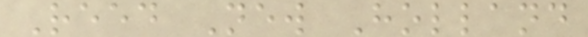Reed New Holland
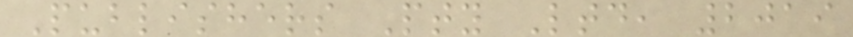Publishers Pty Ltd, 2019
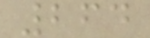264
